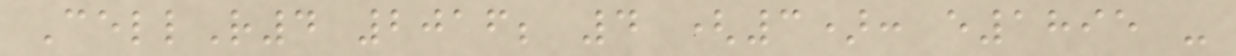CellR4 2016; 4 (3): e1895 -
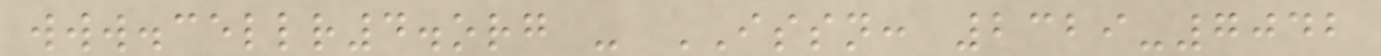www.cellr4.org - ISSN: 2329-7042
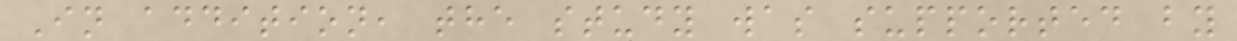In addition, the study was supported by
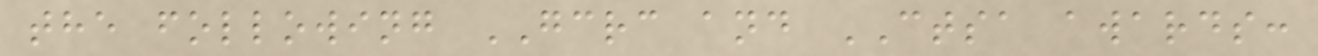the following GCRC and CTSA awards:
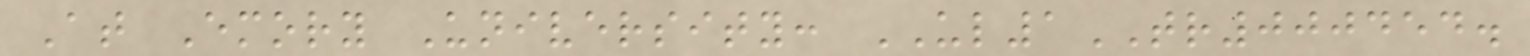At Emory University: UL1TR000454.
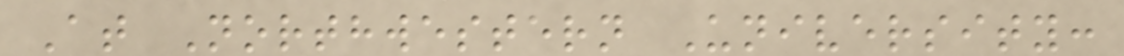At Northwestern University:
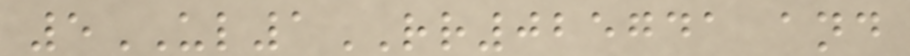5UL1RR025741 and
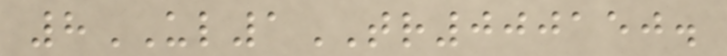8UL1TR000150.
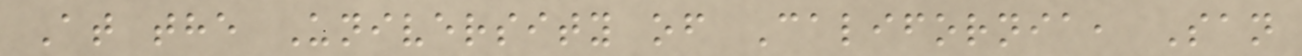At the University of California, San
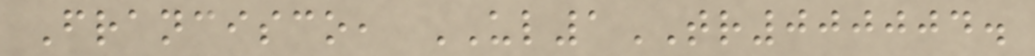Francisco, UL1TR000004.
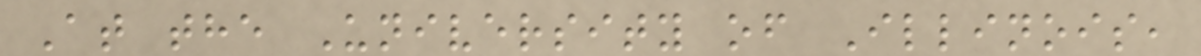At the University of Illinois,
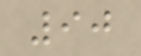90
